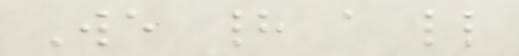We had a little
